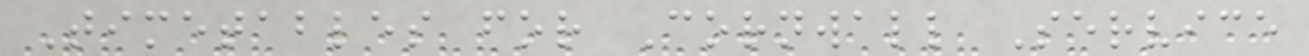Timetables for Cornwall Service
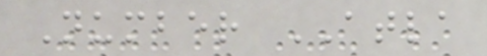Number ATLA
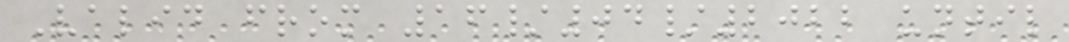Valid from 16/04/2022 until
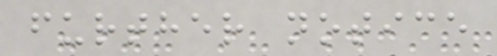further notice
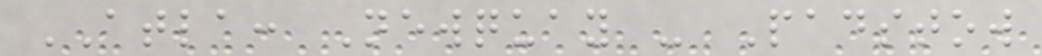ATLA: Newquay - Padstow
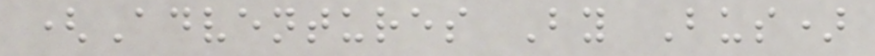(Adventures By Bus)
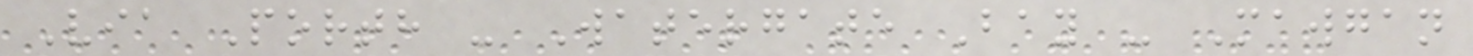Via Porth - Watergate Bay - Mawgan
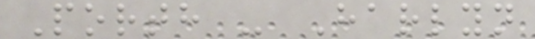Porth - Harlyn
